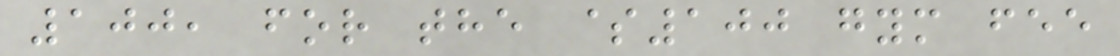100, for the $100 gym fee
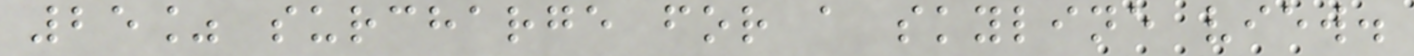25% surcharge for a skyline view.
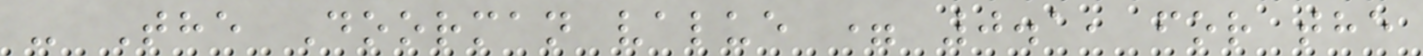- The Doorman value = 0.1, for the
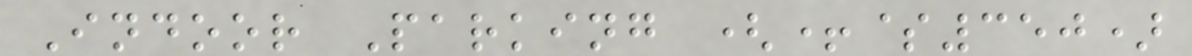Indoor Parking (+$350)
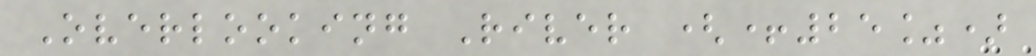Overlooking River (+25%)
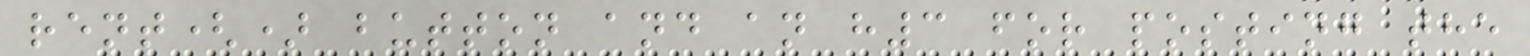rent() button and an h3 for posting the
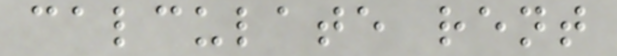calculate rent
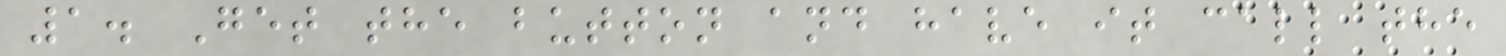1. Get the button and have it call the
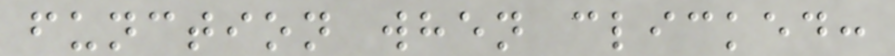function when clicked:
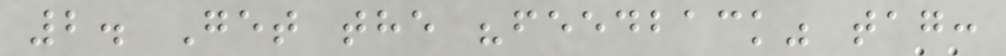2. Get the "feedback" tag:
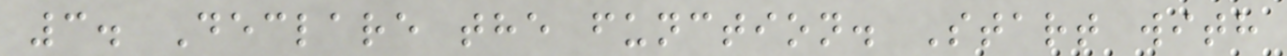3. Declare the function. Start with
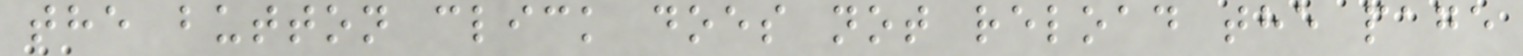the button click does not reload the page
